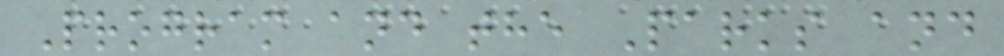Program and the Parks and
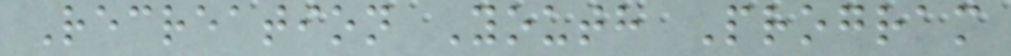Recreation Youth Program
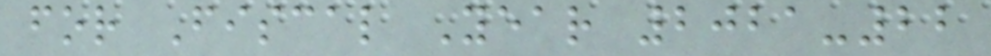for Fiscal Year 2021-22
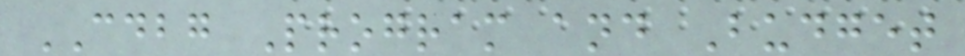CDBG Program and Budget
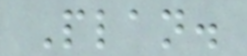Plan.
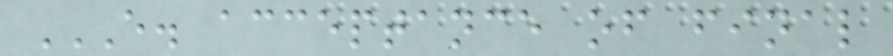E. ACCEPTANCE OF FINAL
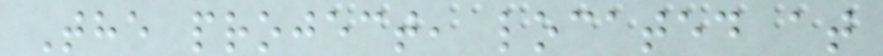The project, located at
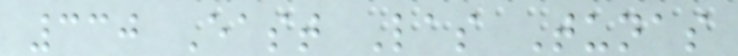330 East Las Tunas
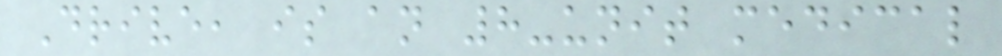Drive, is an 8-unit medical
